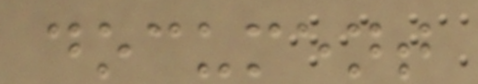document
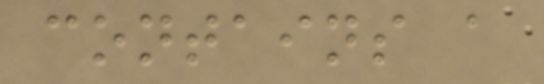contains a
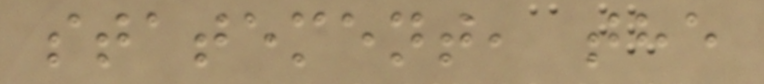statement, the
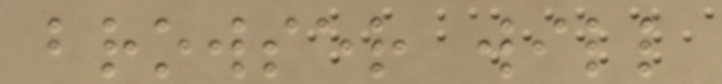browser will
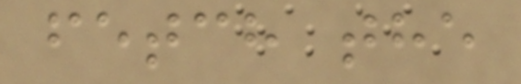fetch the
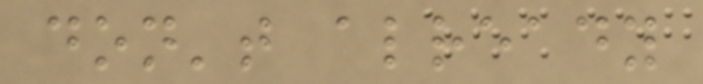don't already
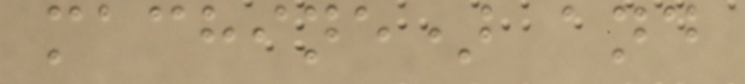machine) and
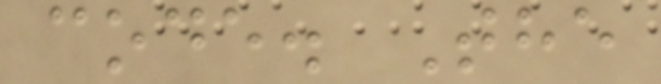code. The
